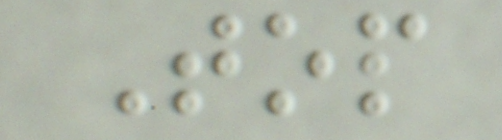Top
